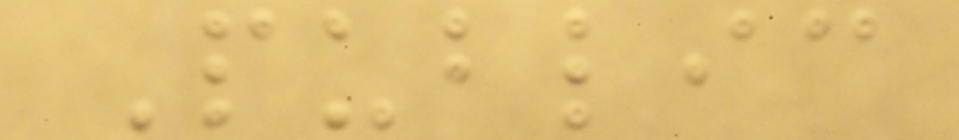Public
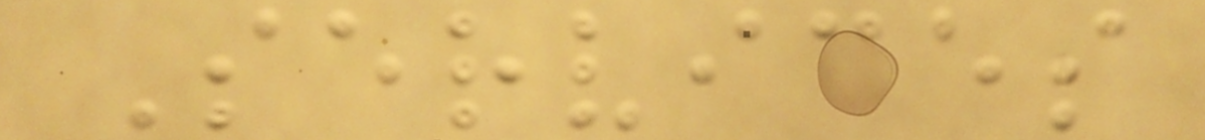Services
